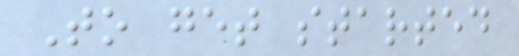To get started
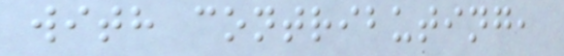with contributing,
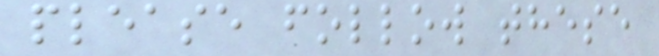please follow these
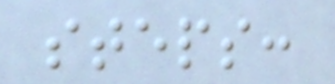steps:
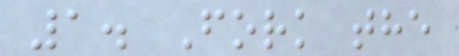1. Fork the
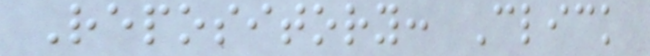Repository: Click
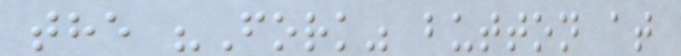the "Fork" button at
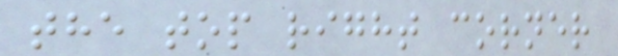the top right corner
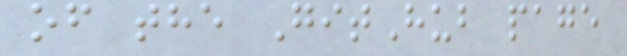of the GitHub page
